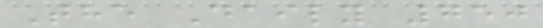The Daily 750
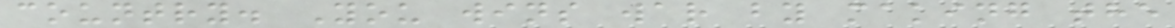country. You wins war by making the
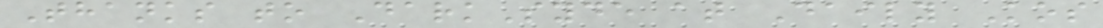Thanks to DarkSyde at Daily Kos
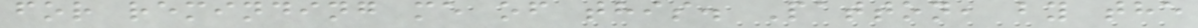for reminding me of this. Patton, by the
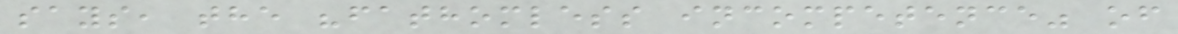says, the "fathomless incompetence" of
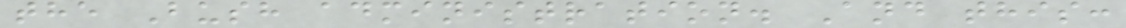the Bush administration. And this:
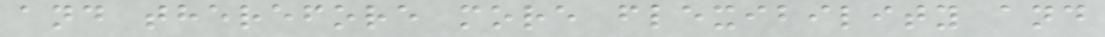and therefore more flexibility and
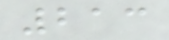213
